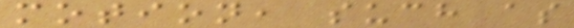motion, such as
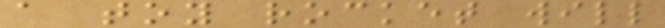a toy rocket will
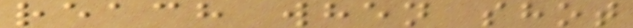reach when shot
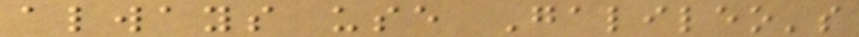always use Galileo's
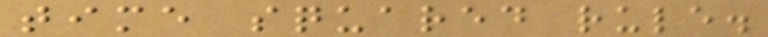time squared rule.
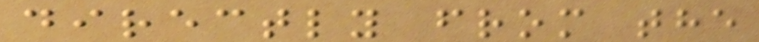directly from the
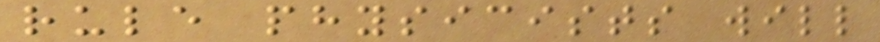rule physicists will
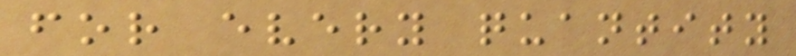for every quantity
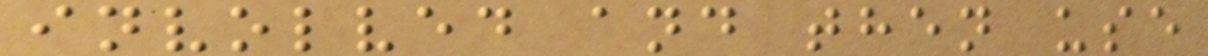involved and then use
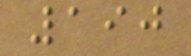190
